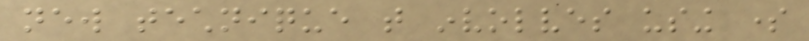new technique that involves using some
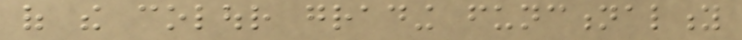of the colour grading functionality
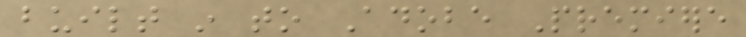built in to Adobe Premiere
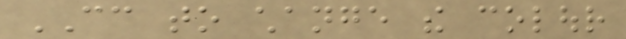CC to change the colour
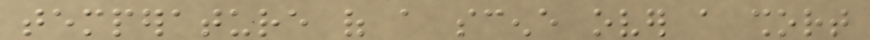temperature of a scene over a short
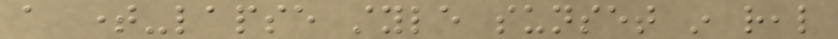a time-lapse style sunset in real
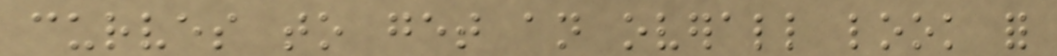curves to get an overall look for
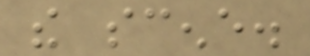the scene.
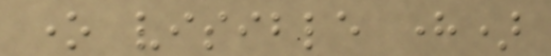one visible here)
